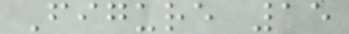Figure 15
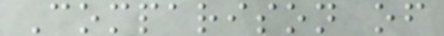Comparison of
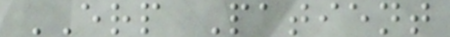ERP Patient
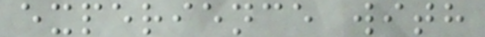experience with
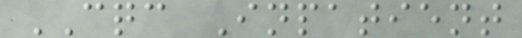CQC Inpatient
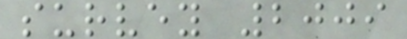survey 2009
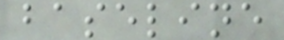baseline
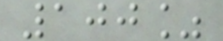100%
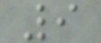9
